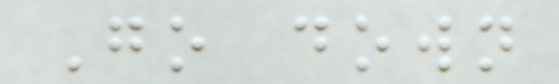Go down
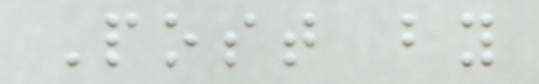Post by
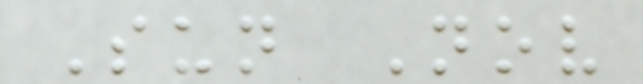Sun Nov
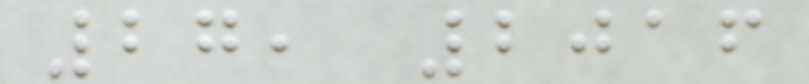27, 2016
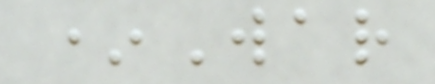*War
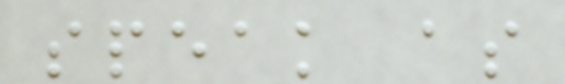speak as
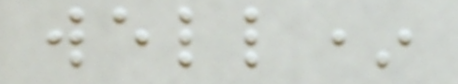well*
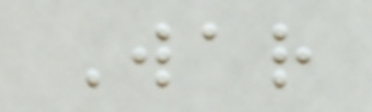War
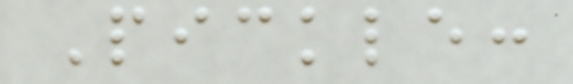Pickle:
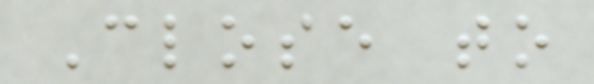Close to
